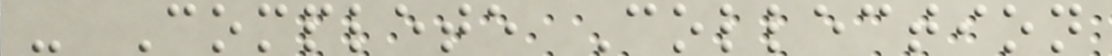- Complete Collection
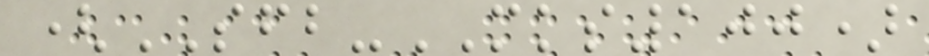(SFB-MKS100)
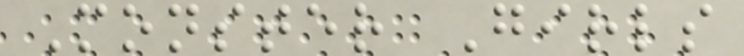Monster Girls
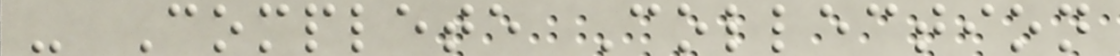- Complete Collection
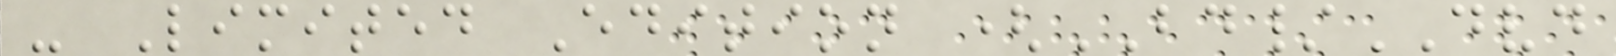- Limited Edition (BD/DVD
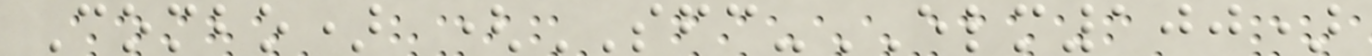Combo) (SFC-ELM100)
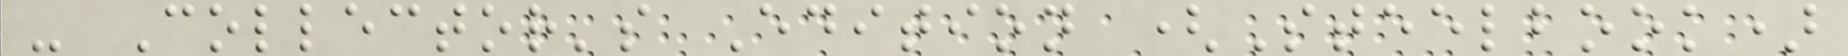- Collector's Edition (Steelbook)
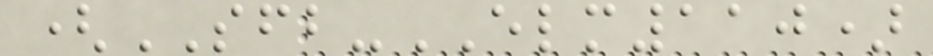(SFB-ELM110)
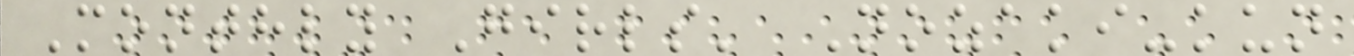Monthly Girls' Nozaki-kun
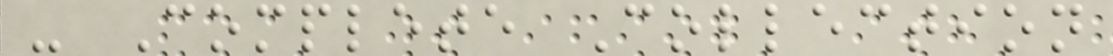- Complete Collection
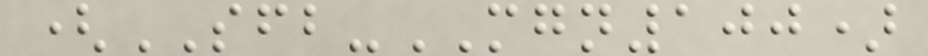(SFB-MGN100)
